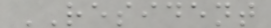RESIDENT
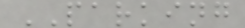PARKING
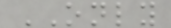ONLY
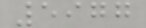5977
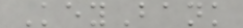KeyBank
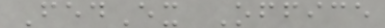FedEx Office
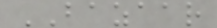BAZAAR
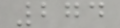274
